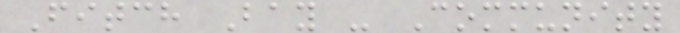Fitch Bay - Community
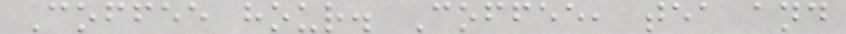Coffee hour. Coffee, tea and
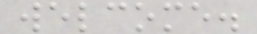welcome.
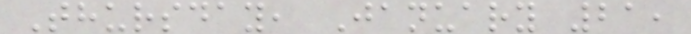Thursday, January 21,
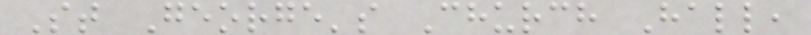St George's Church Hall,
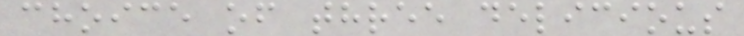choice of three delicious
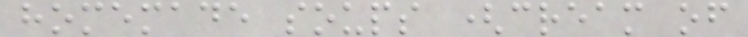homemade soups (cream of
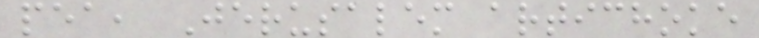pea, Jerusalem artichoke
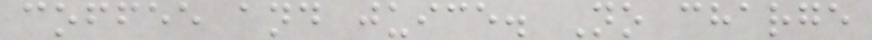coffee and juice. No charge
